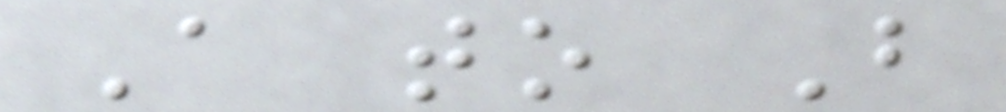A to B
